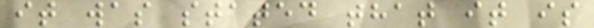it was stated that it is
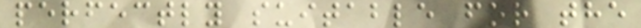perfectly suitable for the
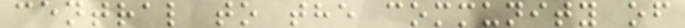central to the community of
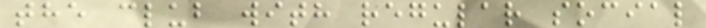the club with regular social
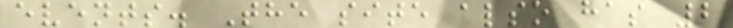events. The site also has 2
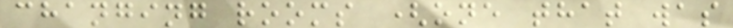changing rooms (one that was
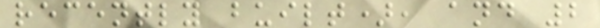recently built), and 2
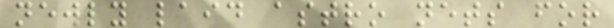newly laid astro nets for
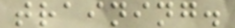training.
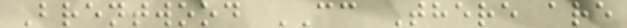Brentwood CC There are
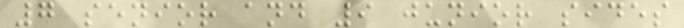7 senior and 9 junior sides
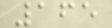165
